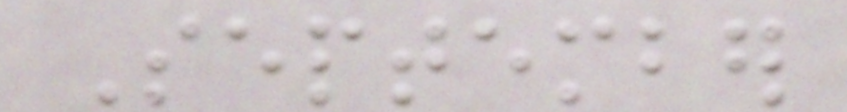September
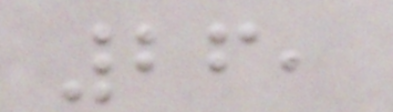26,
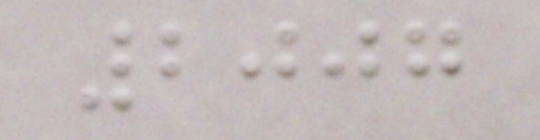2007
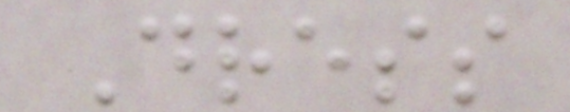Dress
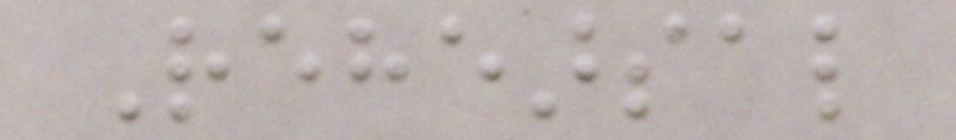Rehearsal
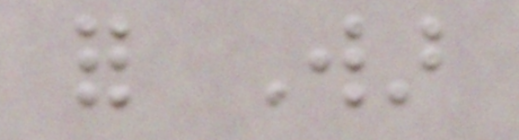for War
